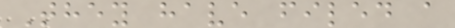They have filed a
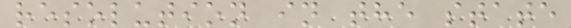resolution in the state
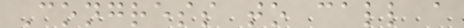Congress to call a
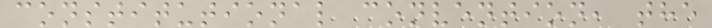constitutional convention, the
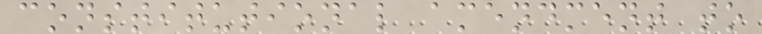constitutional amendment to
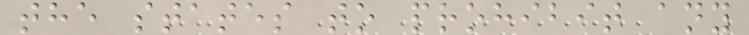the states to prohibit any
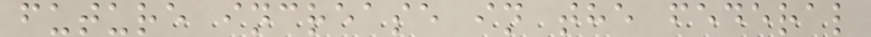future increase in the federal
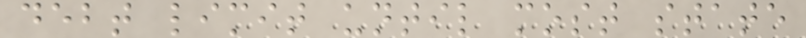debt limit until most state
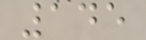145
